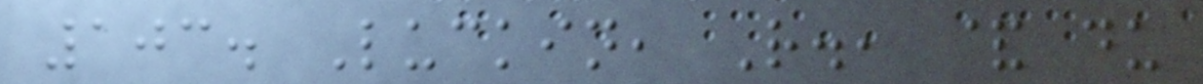103. Luckin, R., & du
